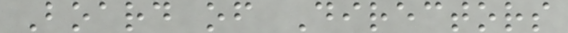Board of Directors
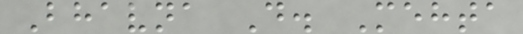Bhavna D. Mehta
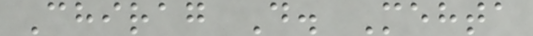Chirag D. Mehta
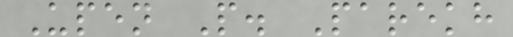Upen P. Parekh
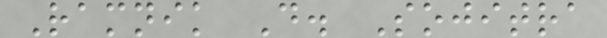Ramnik D. Sojitra
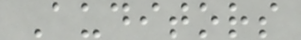Auditors
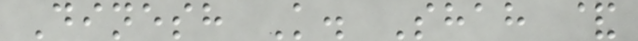Dinesh K. Shah &
